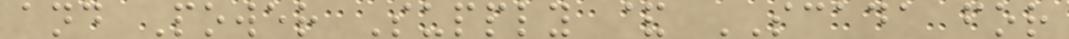and Power Supply & SCADA for
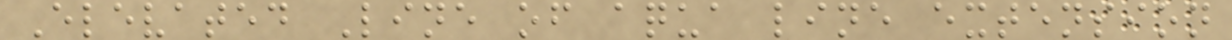Elevated Line of aqua line extension
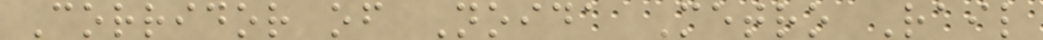Corridor of Noida Metro Rail
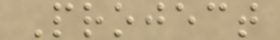Project
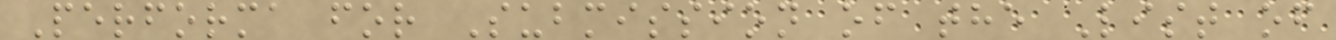Performa for Submission of the List of
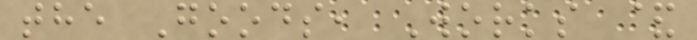the Goods, Works &
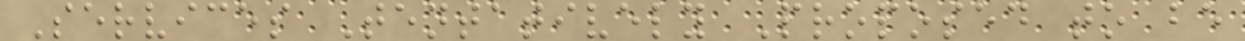Services Tentatively Proposed to be
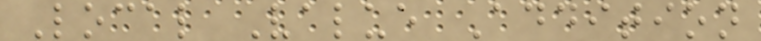Local Value Addition
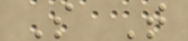S T
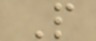P
